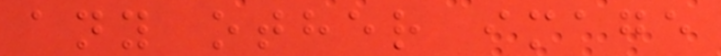any other image
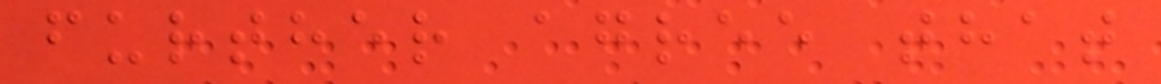further agree that
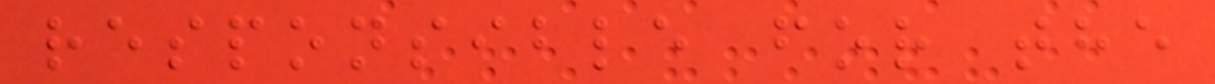responsible for the
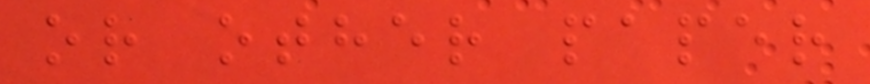or other paper
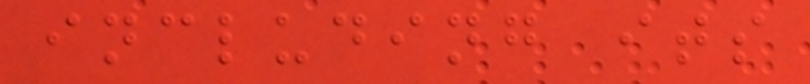including its
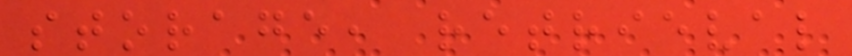storage, retrieval
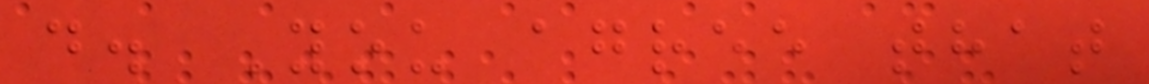d. You agree that
